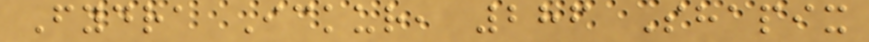Fydra Ickur, 286 Shapix
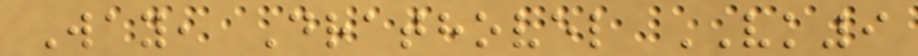Way, Drathovel VK9
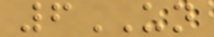6UN
